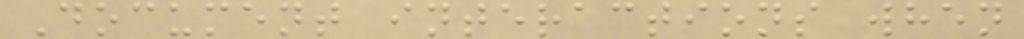Document interactions when
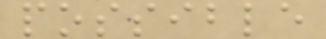possible
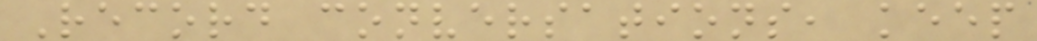Record conversations, keep
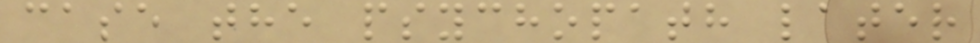case the psychopath later
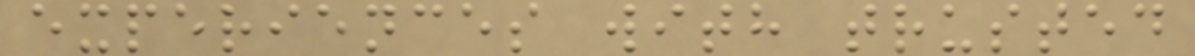experiences with trusted
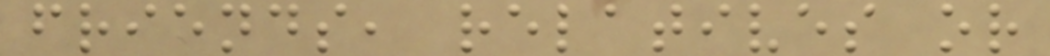friends, relatives or
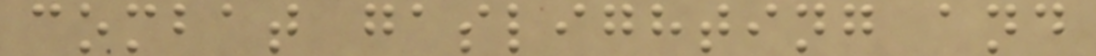combat gaslighting and
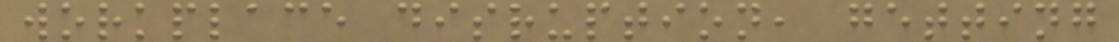workplace disruption, getting
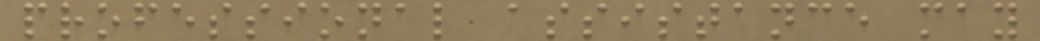professional assistance may
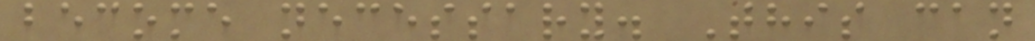become necessary. This can
